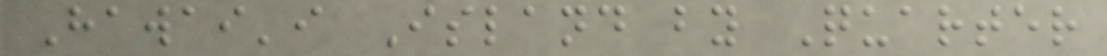Hawai'i Island by Quarter
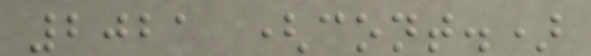2021 (cont.)
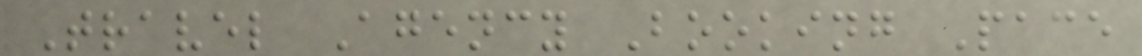Travel Agency Booking Pace
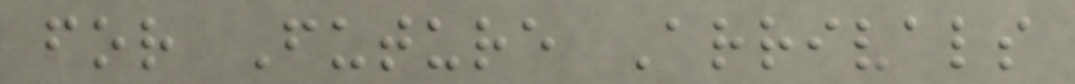for Future Arrivals
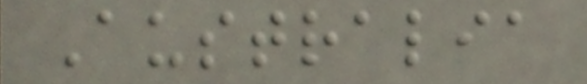Australia
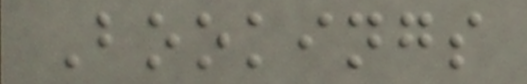Bookings
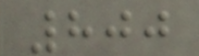800
